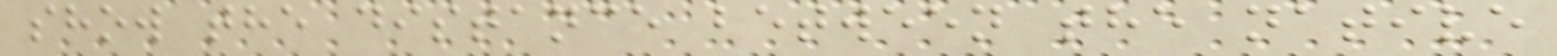show the distance between the native
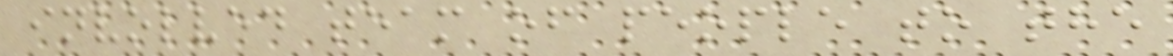involved team of people to the
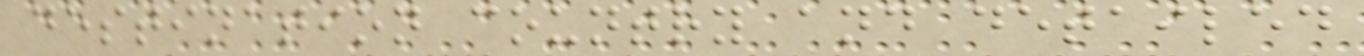destination country and detailed
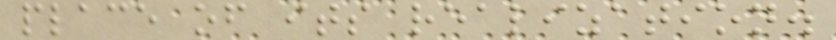place of its realization.
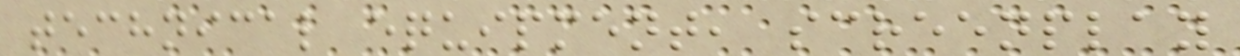technical equipment, screenplay
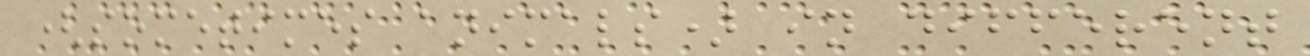(sometimes animals) in different
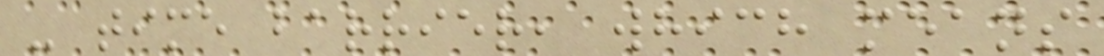- time barrier, which means
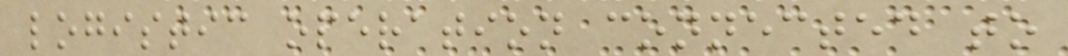logistic operation connected to
